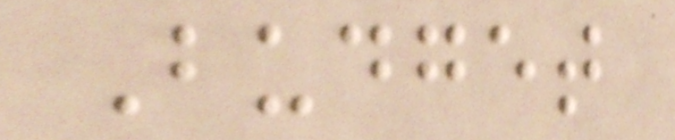Budget
